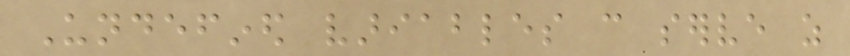Undefined variables can serve as
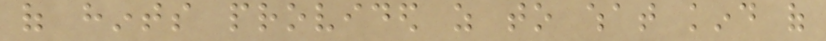of hints provided as to what kind of
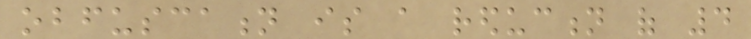obfuscation is a reduction of 4
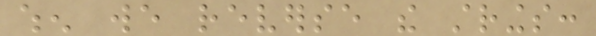when we reverse the strings:
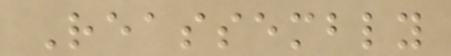Reassembly
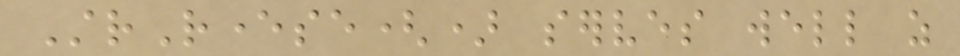StrReverse() serves well as
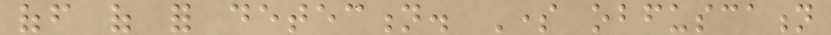off of for detection. Some obfuscation
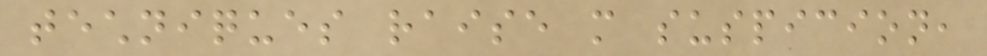techniques raise more suspicion,
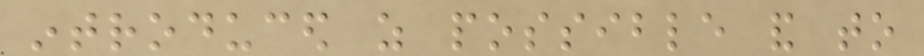introduced as possible and to
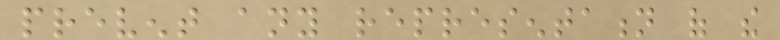prevent any representation of the
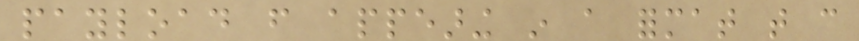payload from appearing in a format that can
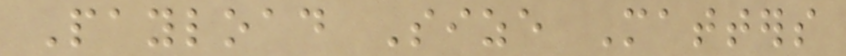Payload Size Matters
